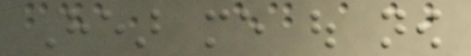Hear me out now
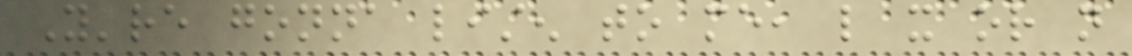You're gonna listen to me, like it or not
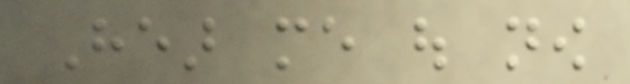Hear me out now
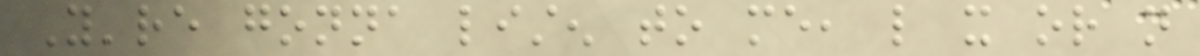You're gonna listen to me, like it or not
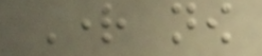Right now
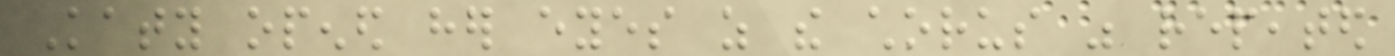Katy opened her eyes as the chorus was repeated
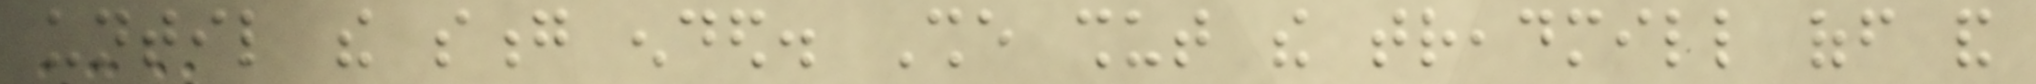until the song ended. She shut the treadmill off and
